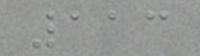113
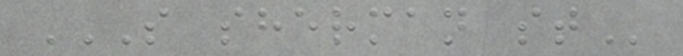S SHERMAN ST
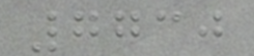7730
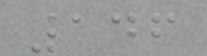146
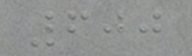600
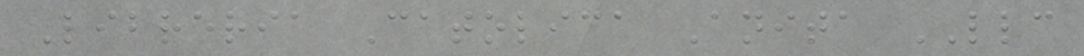Libreria Catolica Anita LLC
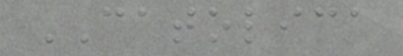CATOLICA
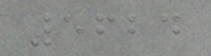5624
